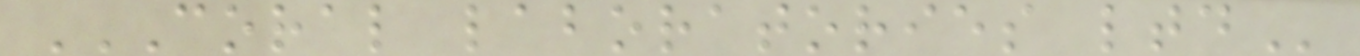CORAL LABORATORIES LTD
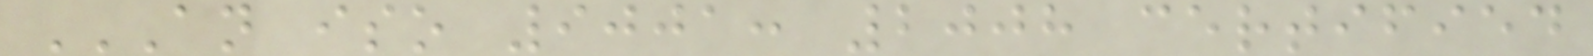AN ISO 9001: 2008 CERTIFIED
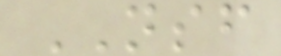NSF
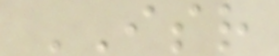ISR
